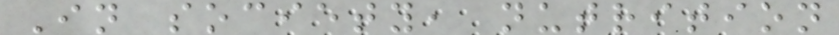In society, nutrition
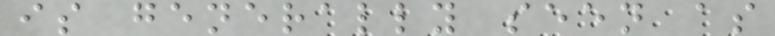is generally seen as
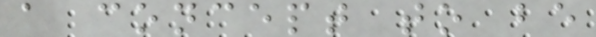a concept to be
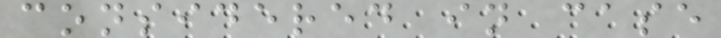considered in case
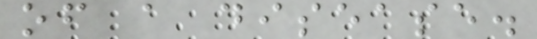of a disease.
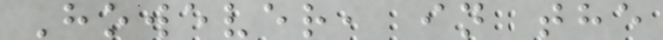However, in the
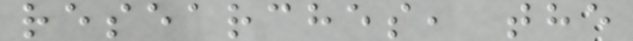researches, the
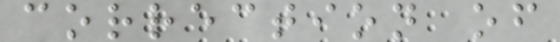correction of
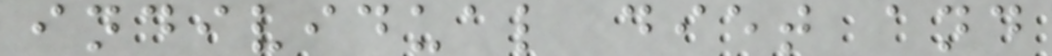individual diet and
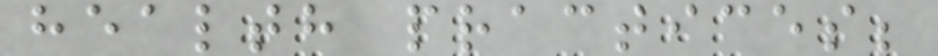health practices;
